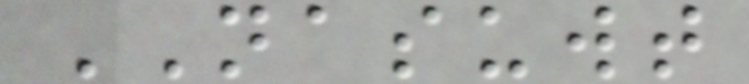NASUWT
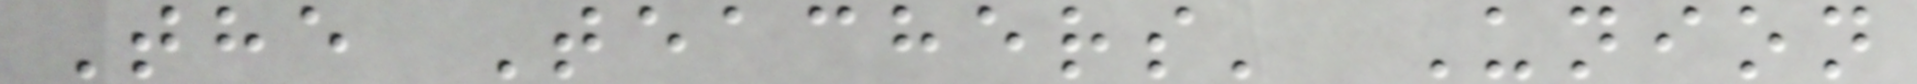The Teachers' Union
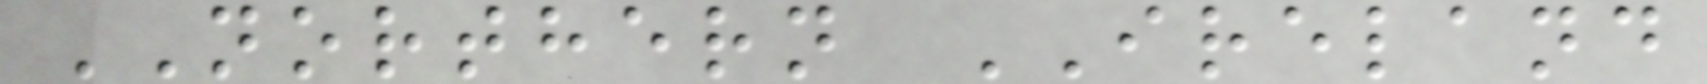NORTHERN IRELAND
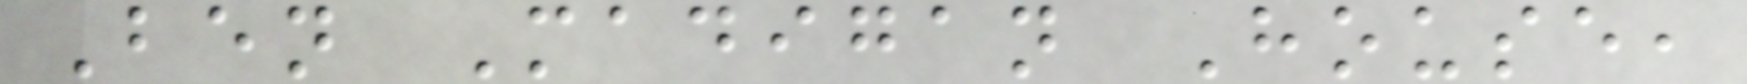Ben Madigan House,
